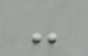-
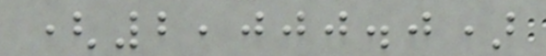(2,000.0)
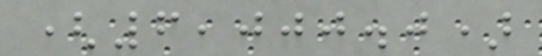(6,000.0)
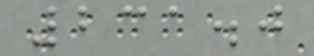231.0
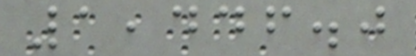1,446.0
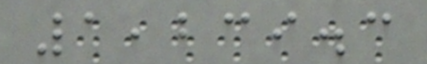1,239.3
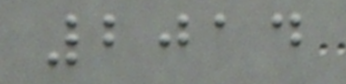2014
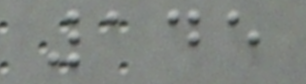145
